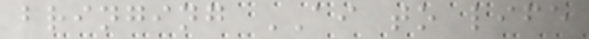bringing AI to life
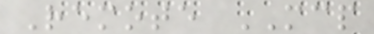Remote MCP
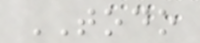TODO
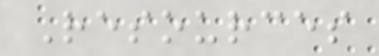Resources
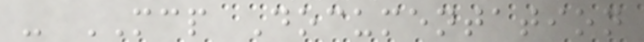- MCP Documentation
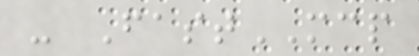- FastMCP
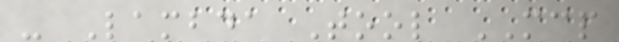- Lambda Tool MCP
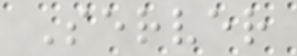Server
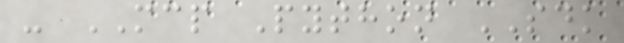- MCP Python SDK
